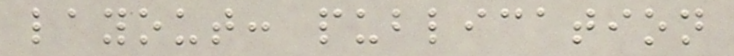layout: publication
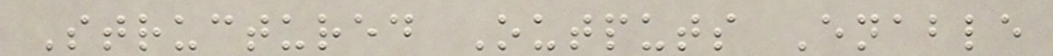Structured Outputs Enable
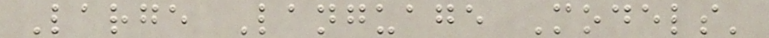Large Language Models'
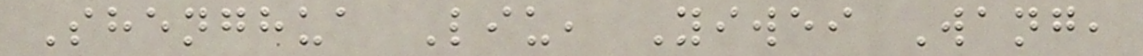Shenghua Liu, Yiwei Wang,
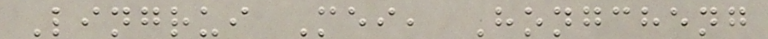Lingrui Mei, Hongcheng
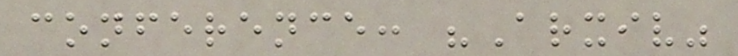conference: "Arxiv"
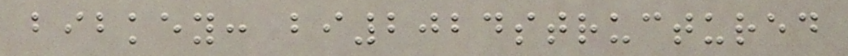bibkey: bi2024structured
